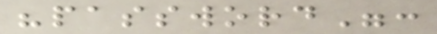"password":
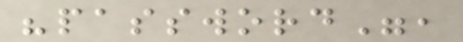"password",
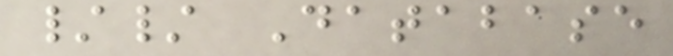// Database
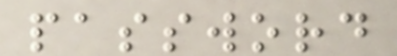password
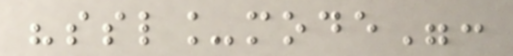"ssl_mode":
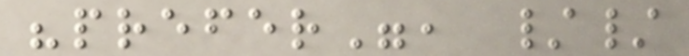"prefer", //
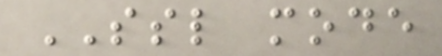SSL mode
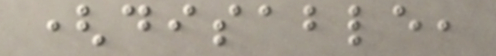(disable,
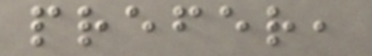prefer,
